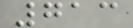713
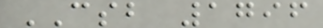CSB 1796
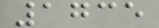1735
